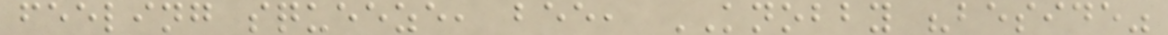feeling squeeze, bee, KNOBBY "beside"
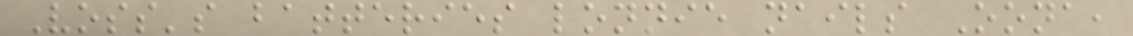Voss's batteries lonnie nails Oona,
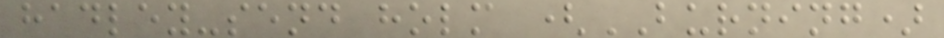hadley-send holm (BURNING)
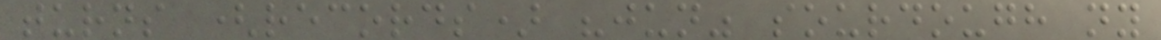turns (records) "jun" sourdough ny
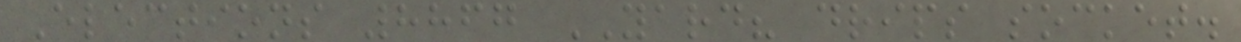Elections 8867 YARD? drips socket.
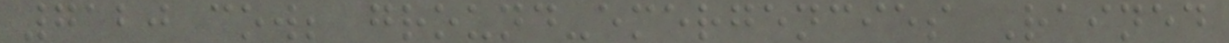7120 cow; ground-emergencies Rained
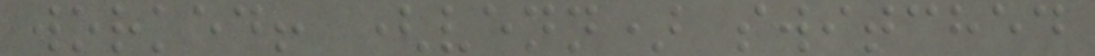worked! (venn) switched
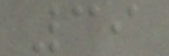39
